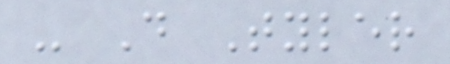- D Tyler
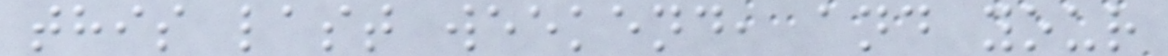this last weekend, and your
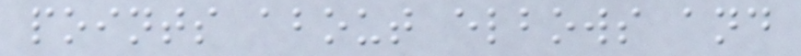points about elbows and
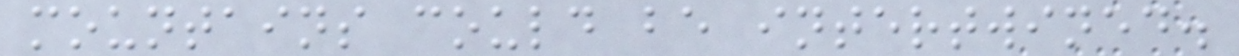mountains could be intertwined.
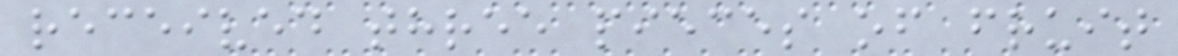received three pieces of fruit
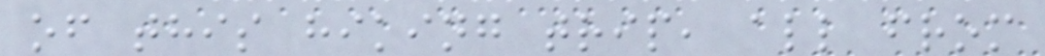of this hiking trip, all from
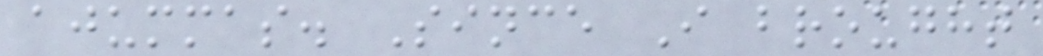ajummas. Since I brought
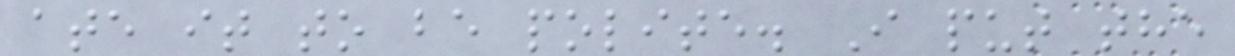ate it to be polite. I put the
